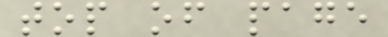top of page
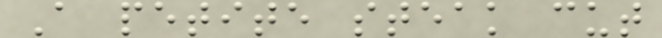A petite steak cut
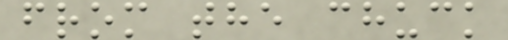from the chuck
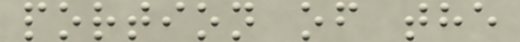portion of the
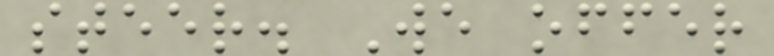steer. We offer
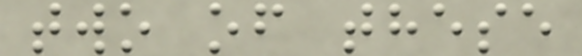two of these
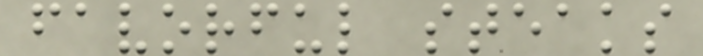favorful steaks
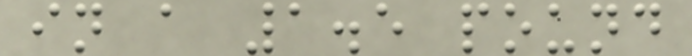in a 1.5 pound
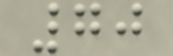70
